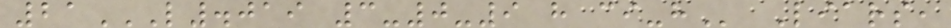21L.019 3-0-9 H CI-H Liars,
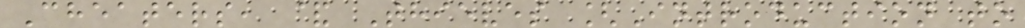Cheaters, & Thieves [Introduction to
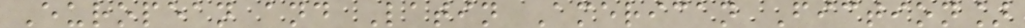European and Latin American Fiction]
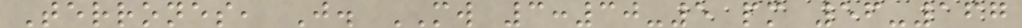Terrones, J. MW 3:30-5 pm 56-167
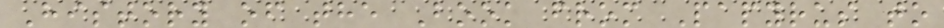History of the Book from Papyrus to
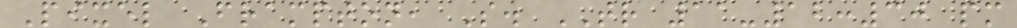Pixel Frampton, S. TR 11-12:30 pm
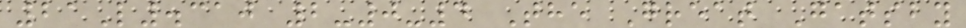21L.310 2-0-4 The Great Gatsby
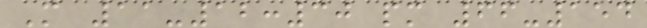M 11-12:30 pm 66-154
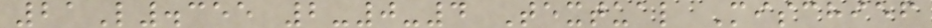21L.355 2-0-4 Textual Mischief
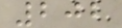202
